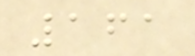161
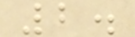2.
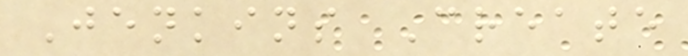Jenkins Create
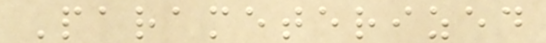Parameterized
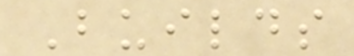Builds
